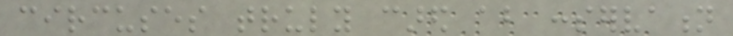circuses truly cared about conservation
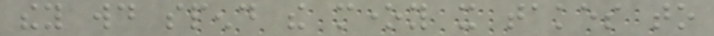they would spend the money it takes to
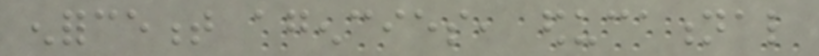enforcement agencies, educational
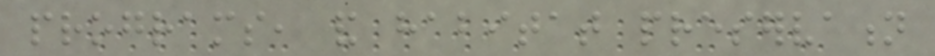programs, and habitat preservation
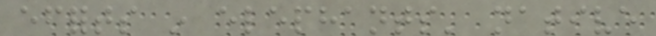efforts in elephants' native
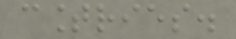countries.
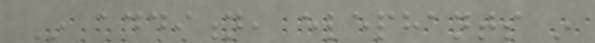In addition, elephants in
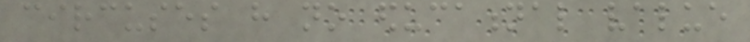circuses have no educational value
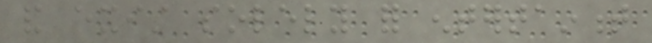and exist solely for entertainment
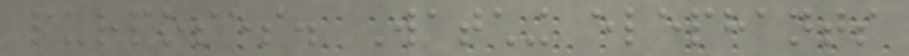purposes. Watching elephants
